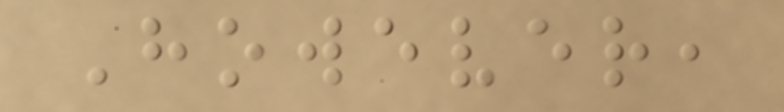However,
